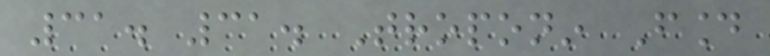31. 31. Troponin Found
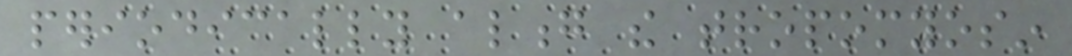periodically along the tropomyosin
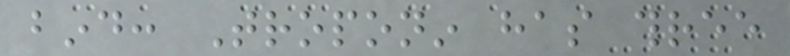bind: Troponin has three
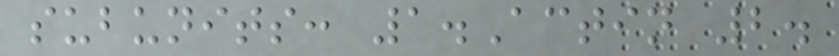subunits: 1.Actin 2.
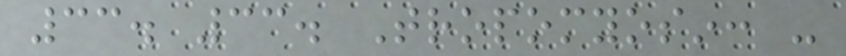33. 33. Tropomyosin: -
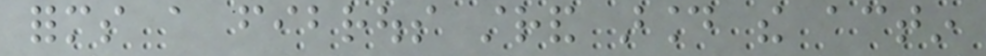forms a fibrous strand around the actin
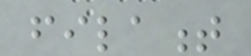filament
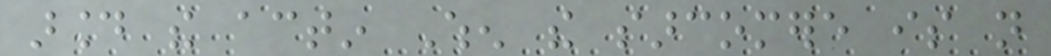around the actin When the sarcomere is not
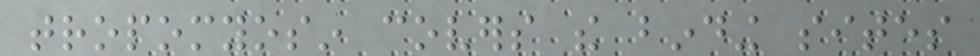tropomyosin covers the binding sites
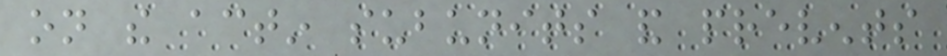on the actin subunits and prevents
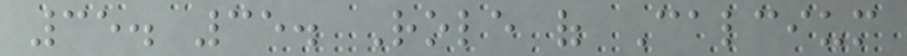35. 35. Role of Calcium
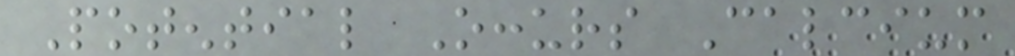Potential Occurs Calcium
